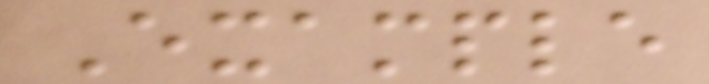Example
